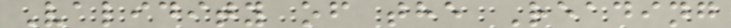Validity of the Reading
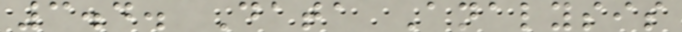3.4. Data Analysis
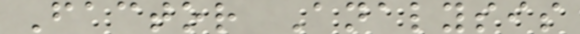Factor Analysis
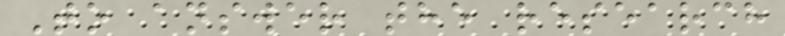To answer the research
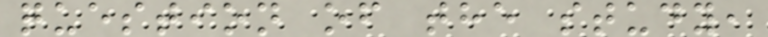question of the study,
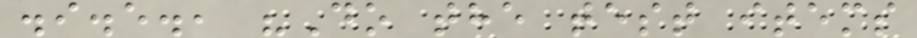.i.e., "Do the test items
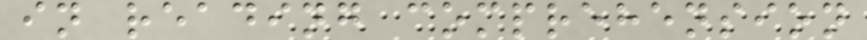in reading comprehension
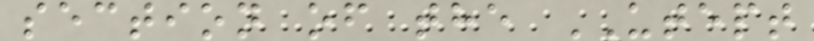section of the UTEPT
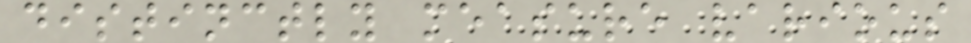distinctly measure various
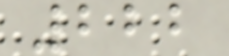222
